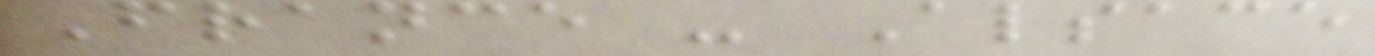France - Alsace
